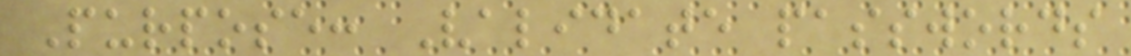Purpose: Validate passwords
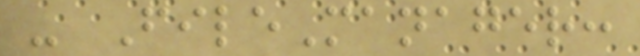- FileManager:
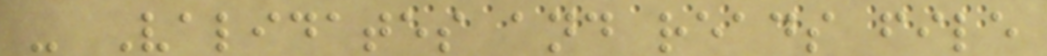- Validates and reads file
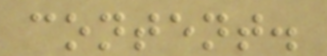content.
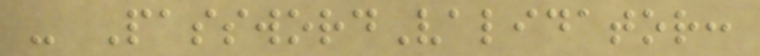- PasswordValidator:
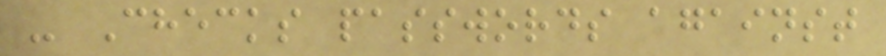- Checks passwords against
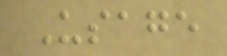Usage
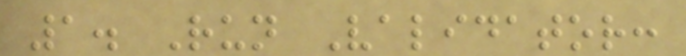1. Run Validator:
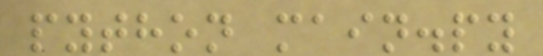python main.py
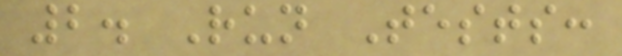2. Run Tests:
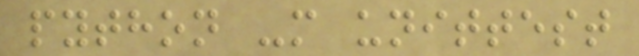python -m unittest
